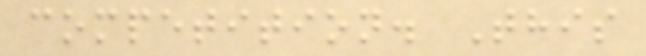competition. This
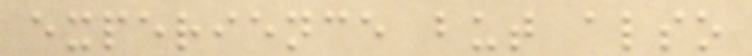experience but also
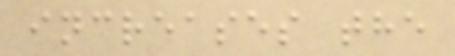increases the
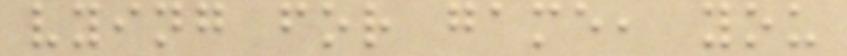vying for game, you
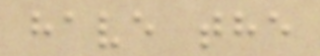have the
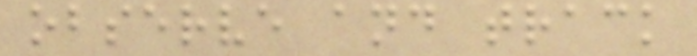observe and track
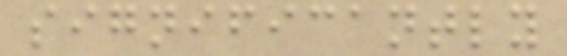significantly
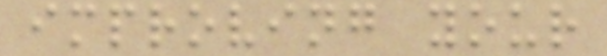improving your
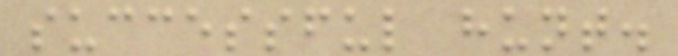successful hunt.
